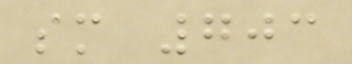sm 703
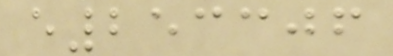e253306
